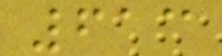613
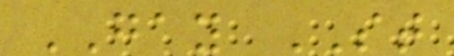GAY ST
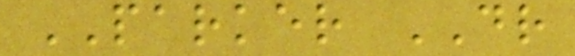PARKER DR
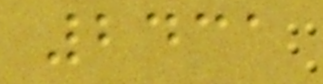2431
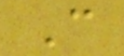C
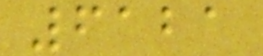6121
